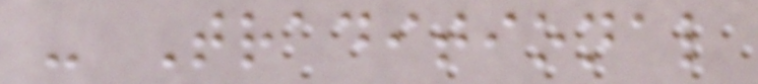- Traditional
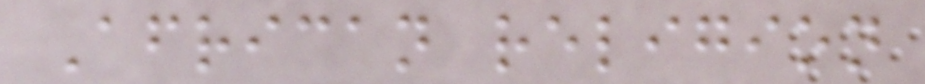African religion
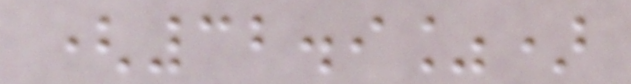(32.9%)
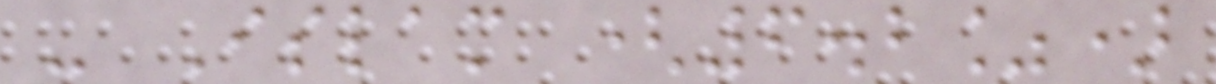- Islam (6.2%)
